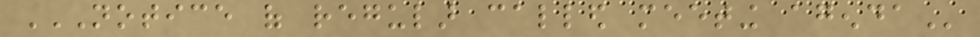NOTICE OF REGULAR CALLED MEETING AGENDA
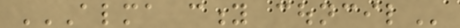ALMA CITY COUNCIL
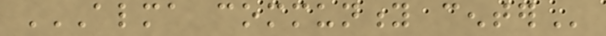ALMA COMMUNITY CENTER
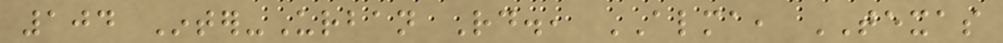104 Inter-Urban Rd., ALMA, TEXAS
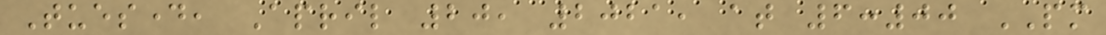Tuesday, April 20, 2021, at 6:00 PM
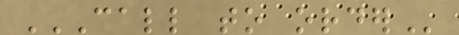CALL TO ORDER
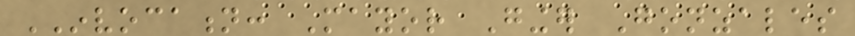INVOCATION: Mayor Ginger Gonzales
